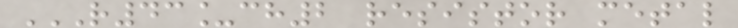R43_CH2 RESISTOR METAL
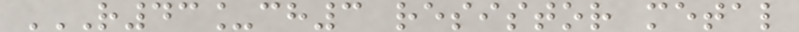R43_CH3 RESISTOR METAL
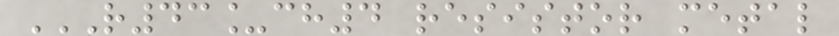R43_CH4 RESISTOR METAL
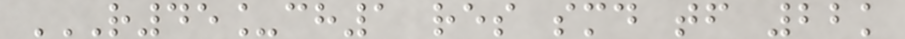R45_CH1 RES SMD TF 22K
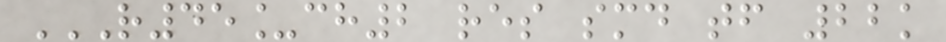R45_CH2 RES SMD TF 22K
